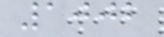1002
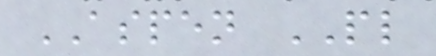ASPEN PL
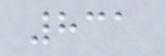831
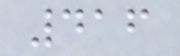416
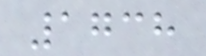1738
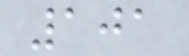101
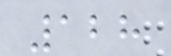128
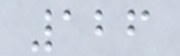126
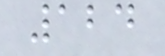124
